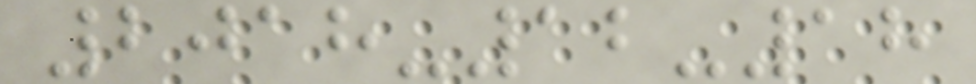2018-12-18
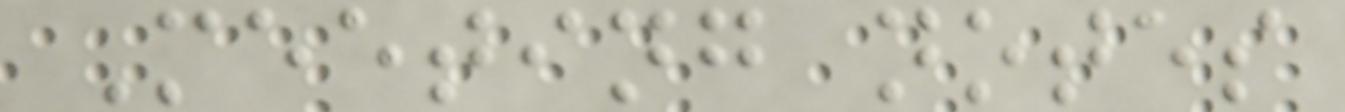Meeting notes
